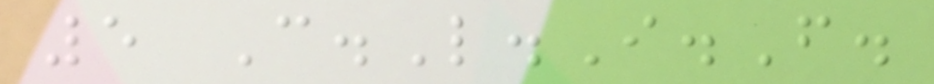5 C.L.I.F.
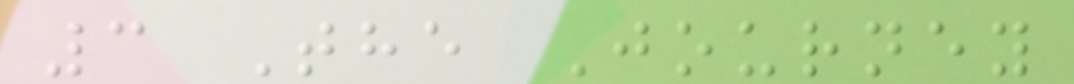3 The Journey
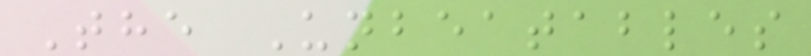The Unbeatables
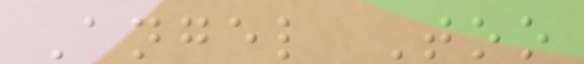Angel Too
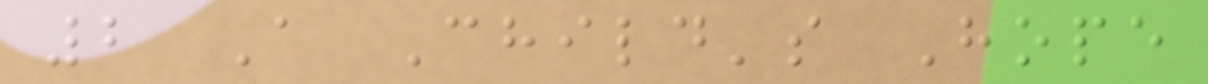2 A Child's Hope
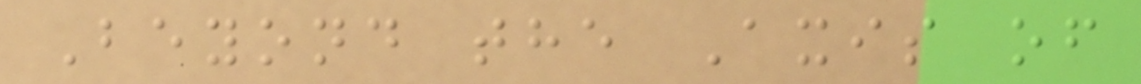Beyond the Axis of
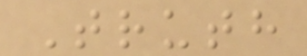Truth
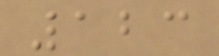123
